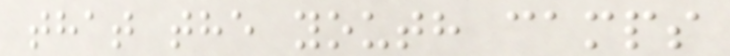that the youth camps
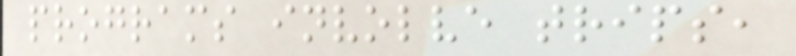programs involve trips,
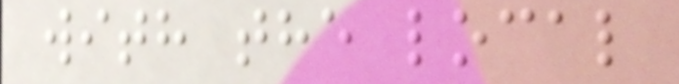with the local
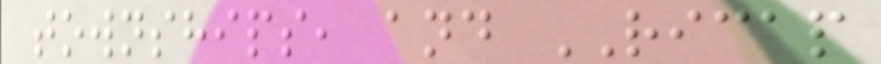townships, and RICAP
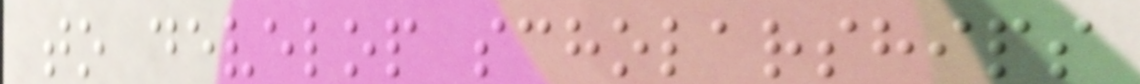to develop scholarships
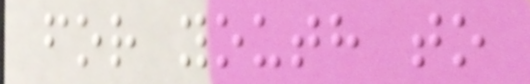for youth to
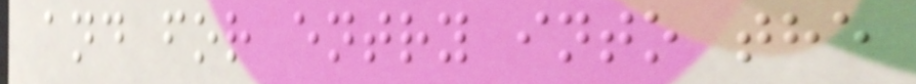and for entry into the
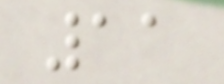11
